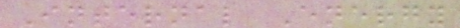Internal Energy
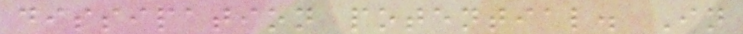dissipation potential. In
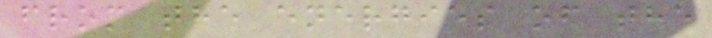from the energies of the
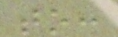to:
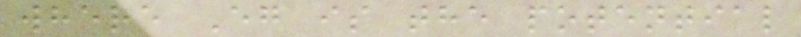where Eg is the potential
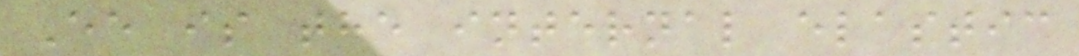Ee is the internal elastic
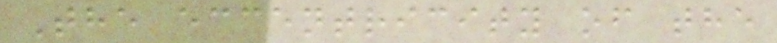The eccentricity of the
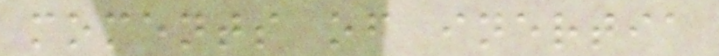moments of inertia
